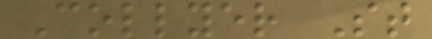Collyer St
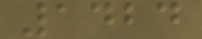1424
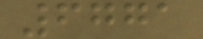6771
